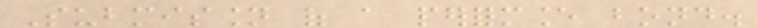Submission of a performance bond.
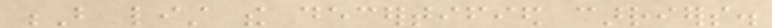B list the decertified carriers.
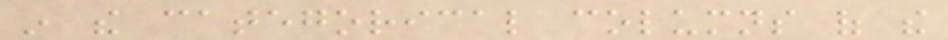in the categorical columns of the
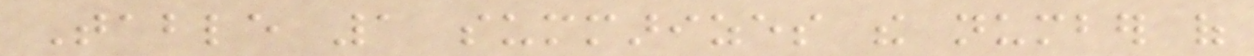Table 1 summarizes the number of
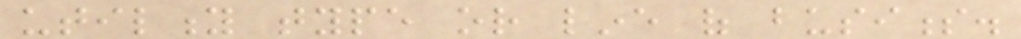utility type or line of business.
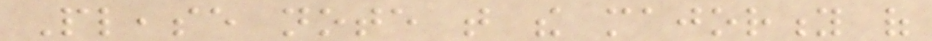Please note that the majority of
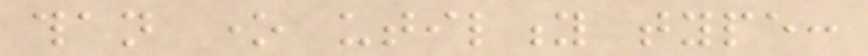than one utility type:
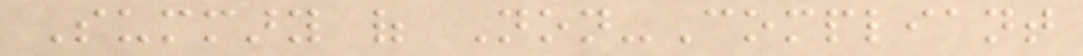Summary of Non-Compliant
